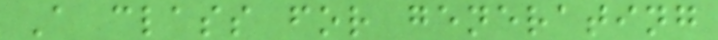A class for generating
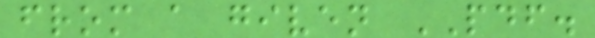from a given PDF.
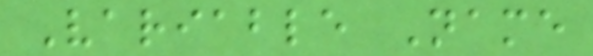Variable Name
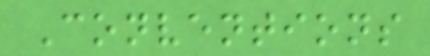Conventions
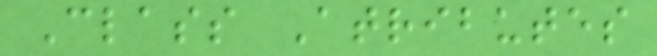Class Atributes
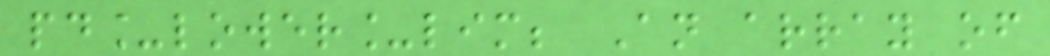pd_lower_lim; An array of
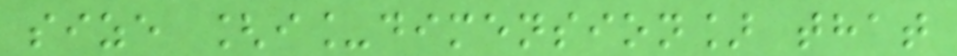size [i_dimension] that
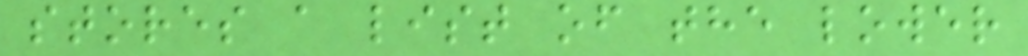stores a list of the lower
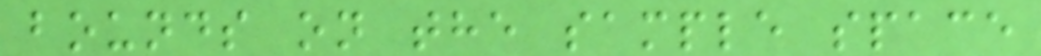bounds on the sample space
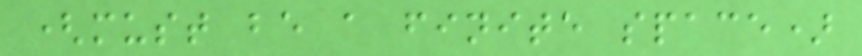(must be a finite space)
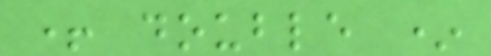+ double *
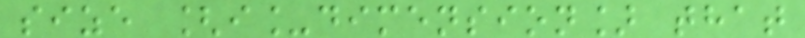size [i_dimension] that
